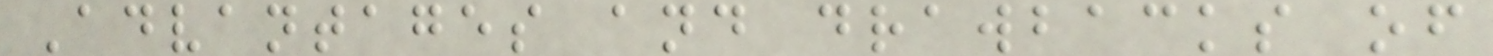Advantages and drawbacks of
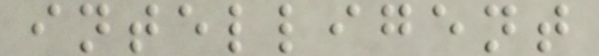intelligent
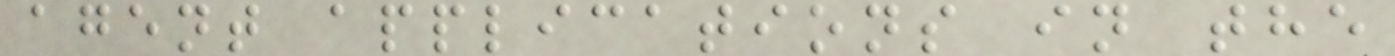agent applications in the
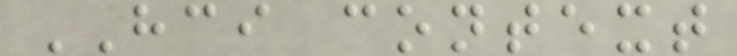HCI context
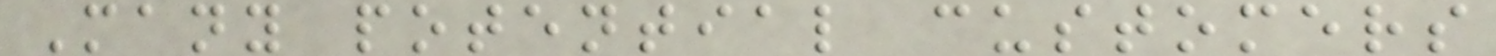Many potential customers
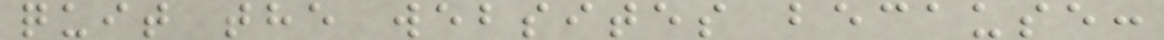quit the websites because:
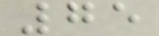75
